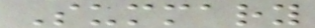Summary
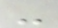-
